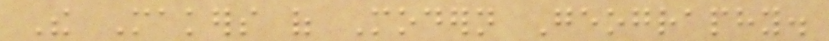The Makers of Modern Geography.
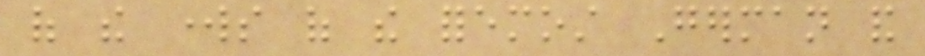of the works of the foremost German and
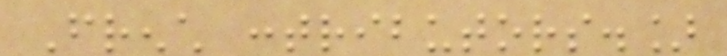French contributors.]
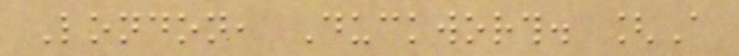London, Duckworth. [A
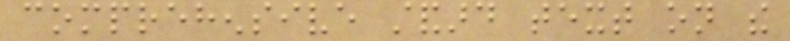comprehensive standard text on the
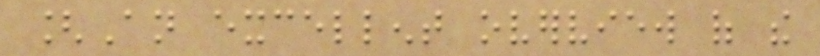[An excellent overview of the
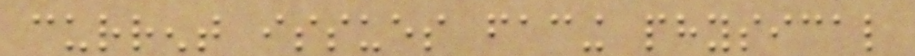current issues facing physical
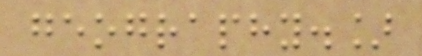geography.]
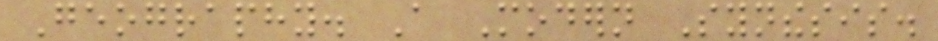Geography. A Modern Synthesis.
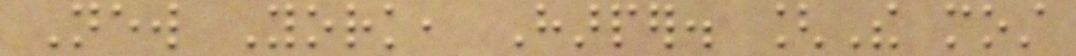New York, Harper. [The most
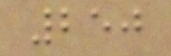250
